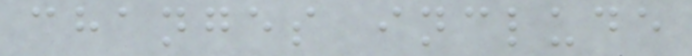changes include
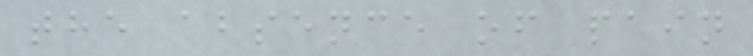the absence of pain
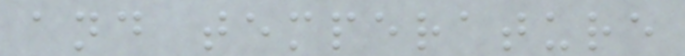and temperature
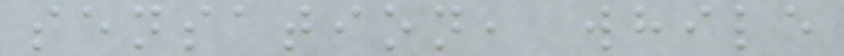sensation, while
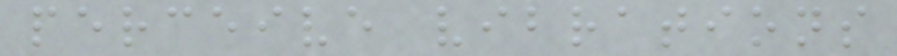perceive vibrations
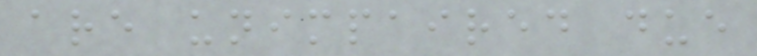are unimpaired due
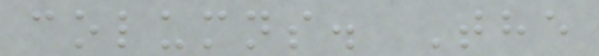columns. The
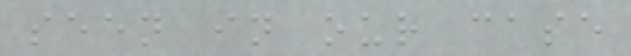seen in our case
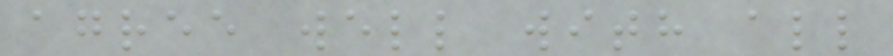agree well with all
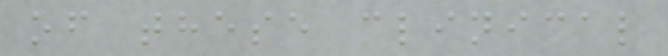of these clinical
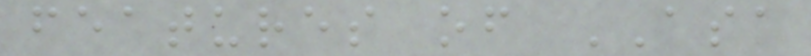features of ASA
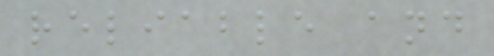reliable and
